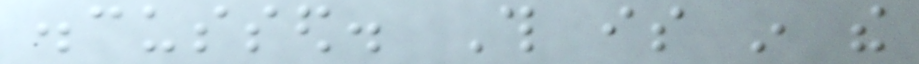discussed. This is in the
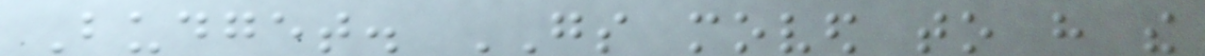Budget. GS moved to have the
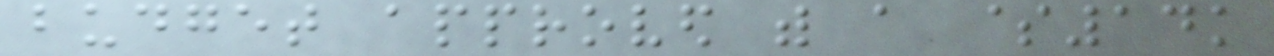budget approved with a $14k
